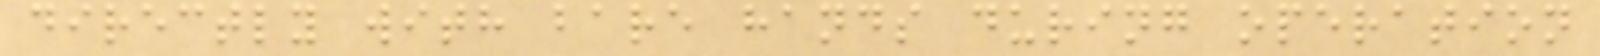directly with bare hands during operation
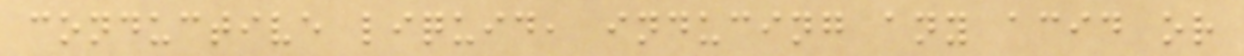conductive liquid, inducing any acid or
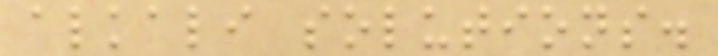alkali solutions.
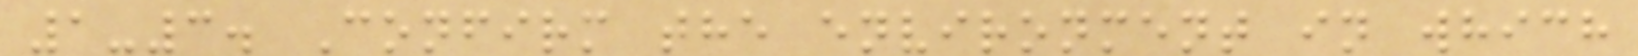1-3. Confirm the environment in which
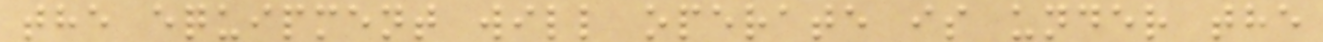the equipment will operate is under the
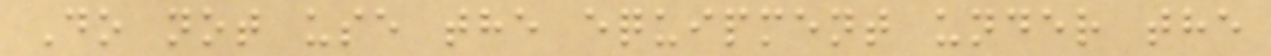Do not use the equipment under the
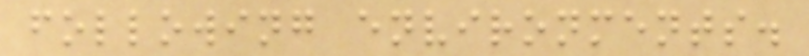following environments.
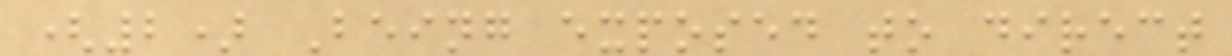(2) Being exposed to direct
